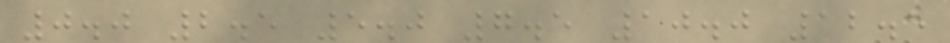0.0 2.5 5.0 7.5 10.0 12.5
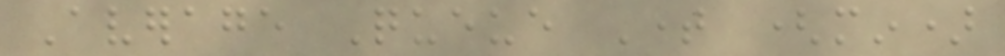Average Queue Time (min)
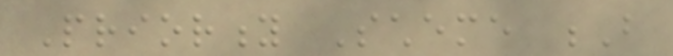Priority Scheme B
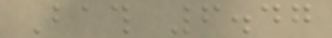Bath 6.47
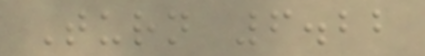Turn 6.22
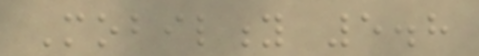Mobility 5.8
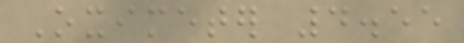Oximeter 4.55
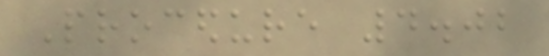Procedure 4.02
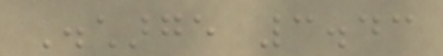Discharge 3.43
